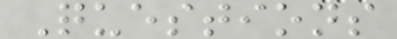Questions
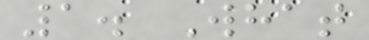1. What
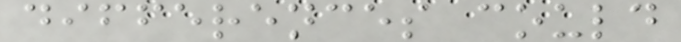differences could
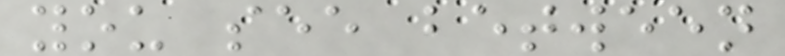you see between
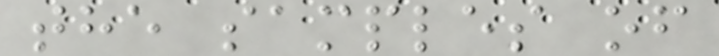the samples of
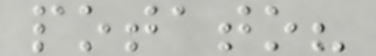potato?
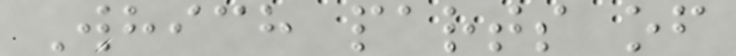Which parts of
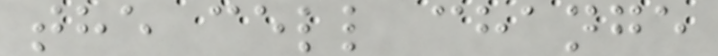the cell change
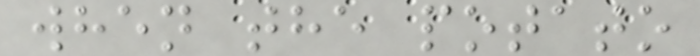when the potato
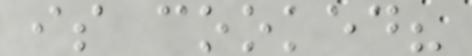is cooked?
